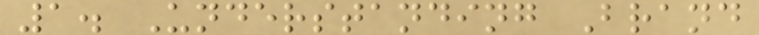1. Understanding Brand
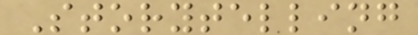Storytelling
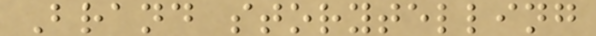Brand storytelling
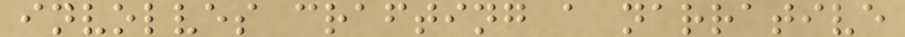involves crafting a narrative
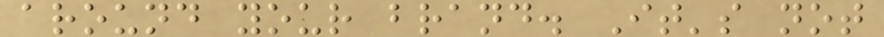around your brand. It's not
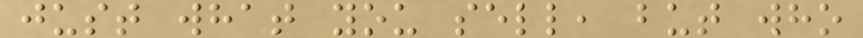just what you sell, but who
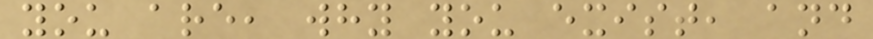you are, why you exist, and
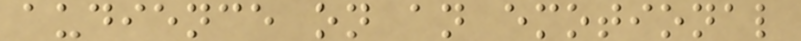audience on an emotional
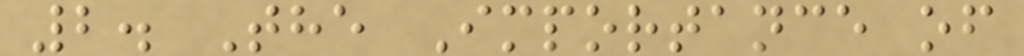2. The Importance of
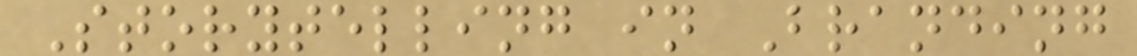Storytelling in Branding
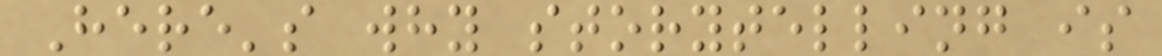Here's why storytelling is
